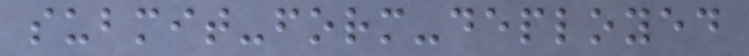submit-form-deployed
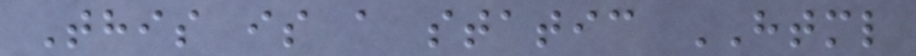This is a static HTML
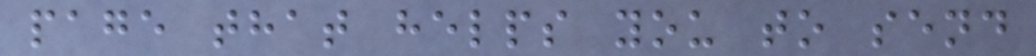page that helps you to send
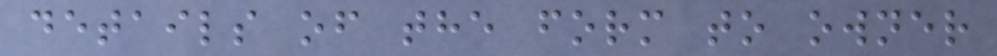details of the form to owner
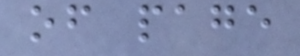of page
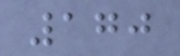170
